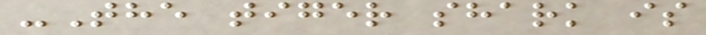-The tiger shark is
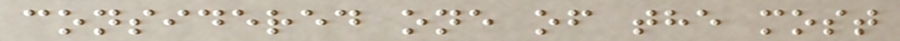considered one of the most
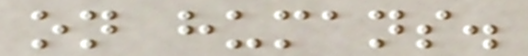on humans.
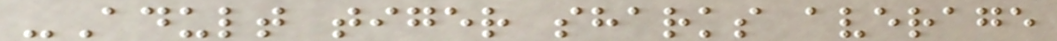-Adult tiger sharks average
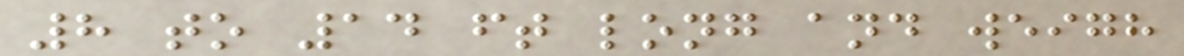8 to 14 ft long and weigh
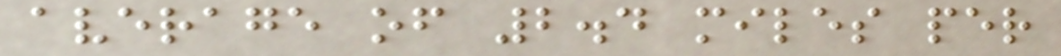average of 2.4 miles per
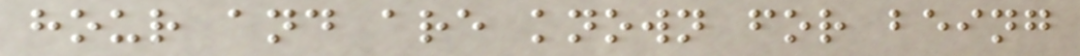hour and are known for being
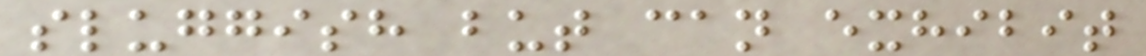sluggish but can exhibit
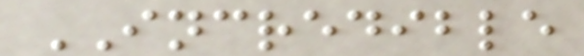INCREDIBLE
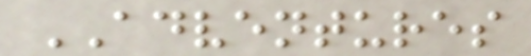ADVENTURES
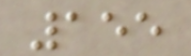155
